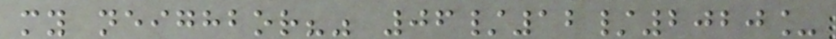my neighbor?" 06/12/2020_
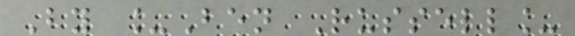By _Ben Russell_
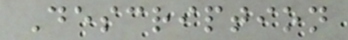Description
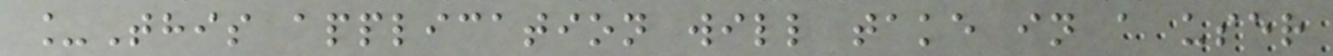_This application will take in a user
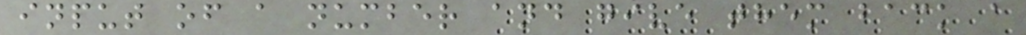input of a number and give them back a
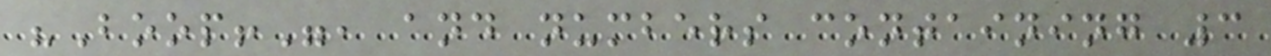"Boop!", and numbers containing 3
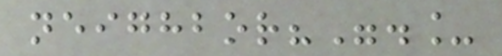neighbor?"._
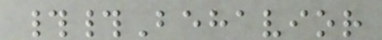##Behavior
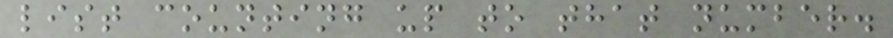list counting up to that number.
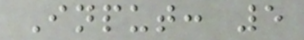Input: 5
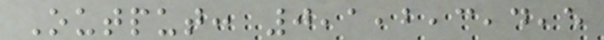Output: 0,1,2,3,4,5
